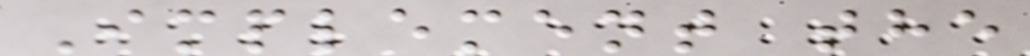Implement the
